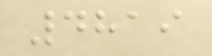4819
